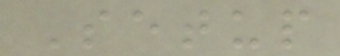Setup
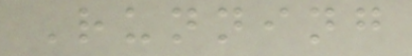Running
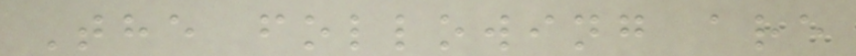The following are
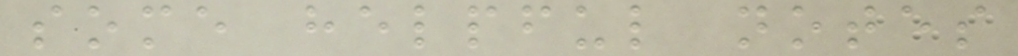some helpful notes
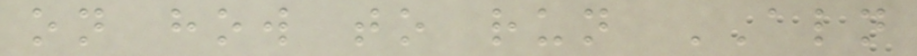on how to run ALN
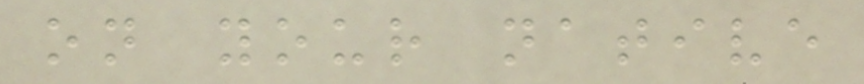on your native
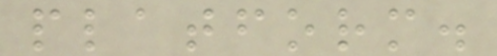platform.
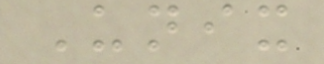Unix
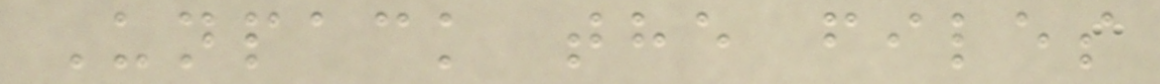Unpack the files
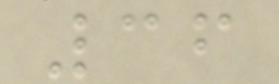36
